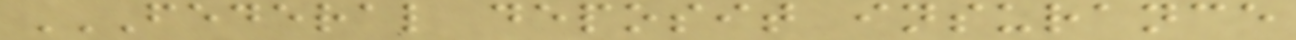FEDERAL DEPOSIT INSURANCE
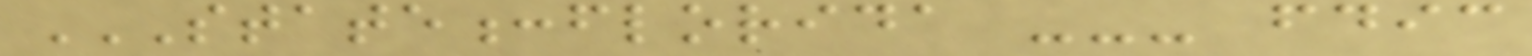STATE:FLORIDA --- FDIC
